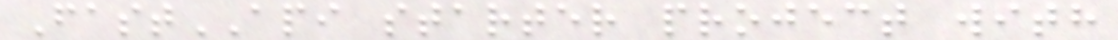FastAPI starter project with
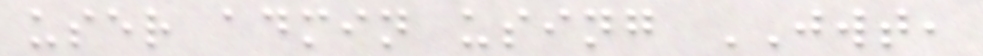user admin using JWT,
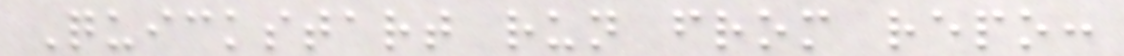Quickstart run from repo:
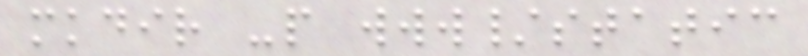mkdir -p www/static
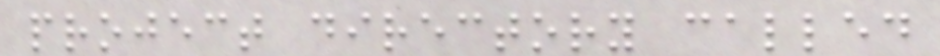project directory called
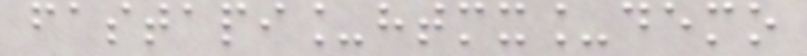fastapi_htmx_demo
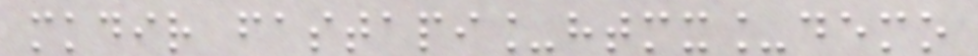mkdir fastapi_htmx_demo
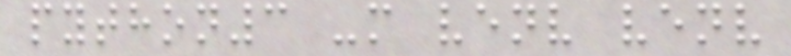python3 -m venv venv
